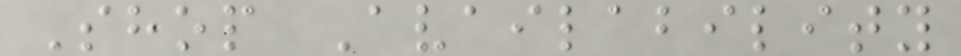Shop Availability
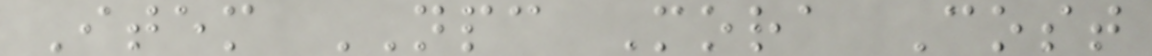Item NPC Mora Cost
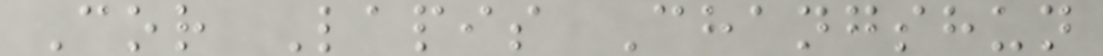Cor Lapis Changshun
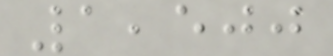1,500
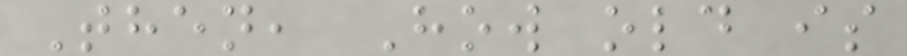Then, How old is
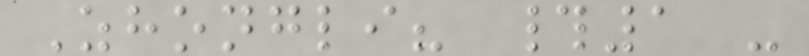Zhongli? #1 -
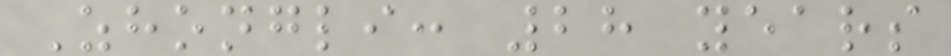Zhongli: 28 years
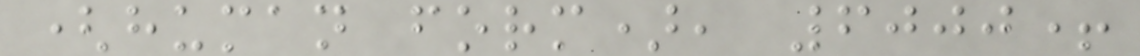(human form), 6000+
